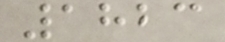1823
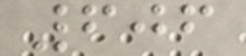606
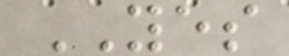YES
